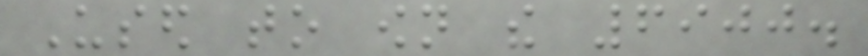Used to own the 6900.
